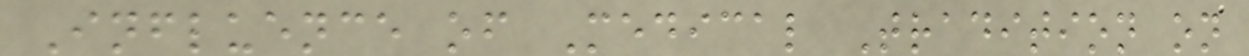Influence of Medical Tradition on
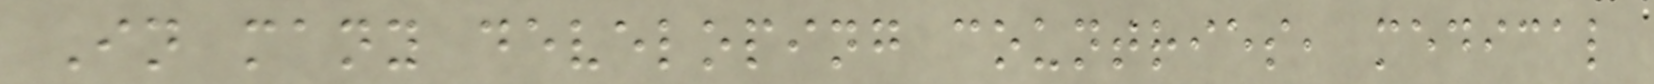In many developing countries, medical
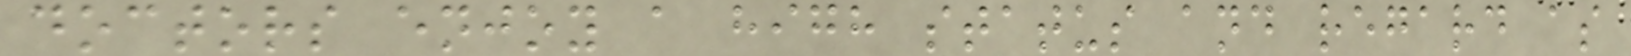doctors enjoy a high status and regard as
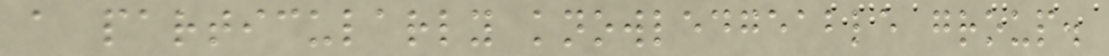a particularly knowledgeable group.
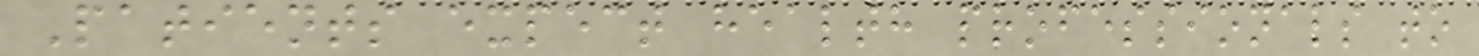Patients expect health professionals to
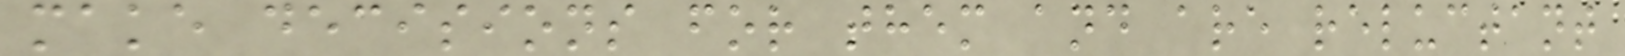make decisions for them and are reluctant
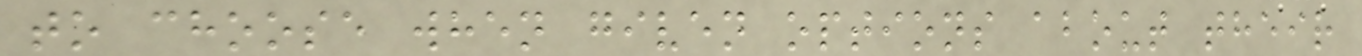to choose when given options about their
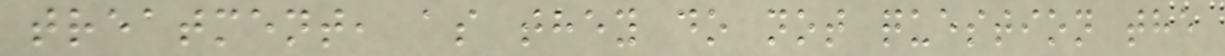treatment, as they do not question the
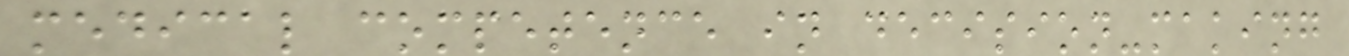medical competence in decision-making
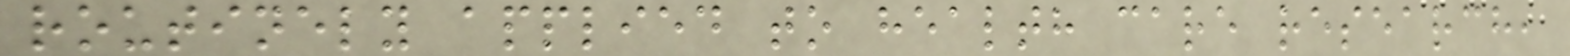routinely applied to health care research,
